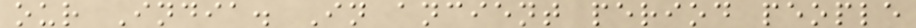our India. In ancient period people
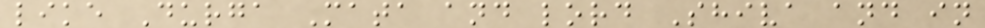like Durga Mata and lord Shiva and in
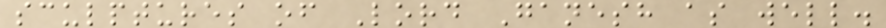sculptures of Lord Ganesh as well.
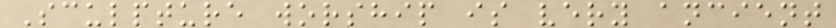Sculpture worship is very ancient
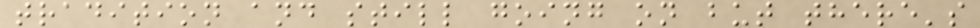tradition and still going on but there's
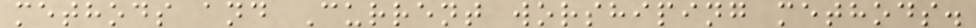methods and Current worshiping methods.
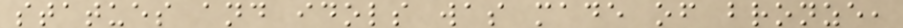statues and idols was made of bronze,
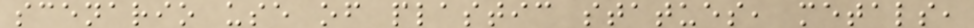scenario use of plastic statues, metals,
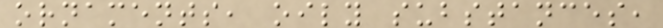ornaments, oily substances,
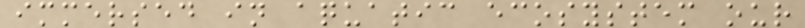immersed in aquatic ecosystem our
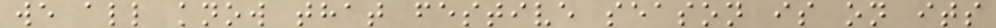we all know that festive season is on its
